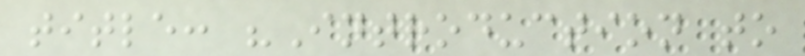title: "Introduction to
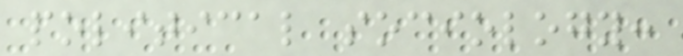political sociology:
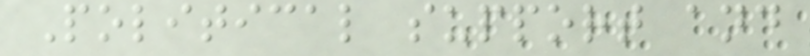Political support and
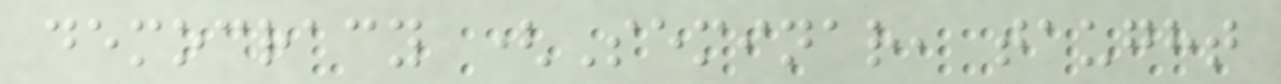democracy (Seminar, taught
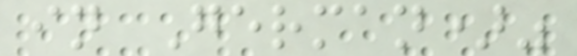in German)"
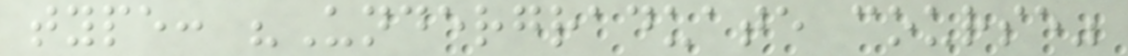type: "Undergraduate course"
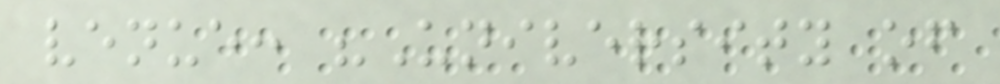venue: "University of
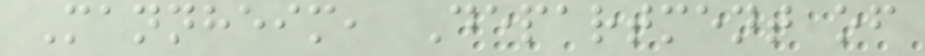Mannheim, Department of
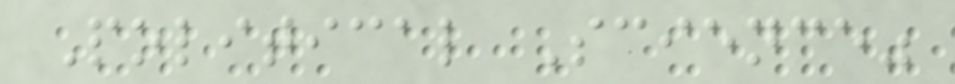Political Science"
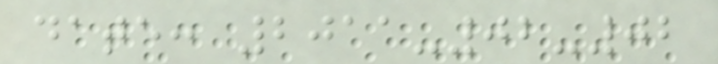date: 2011-02-02
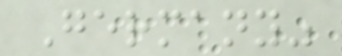Germany"
